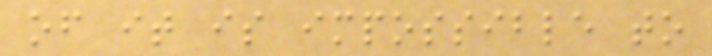of it is impossible to
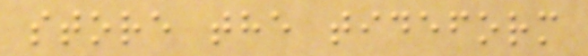store the tideform
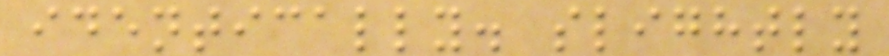identically. slightly
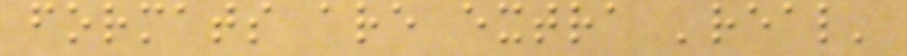formats are extra 'real'
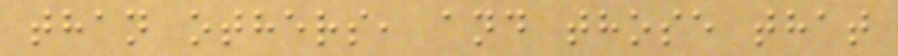than others, and those that
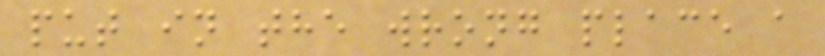put in the wrong place a
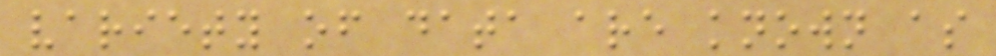variety of data are known as
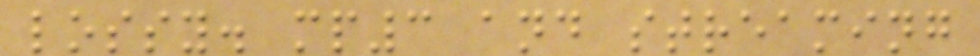lossy. mp3 and streaming
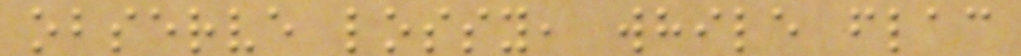observe lossy, while flac
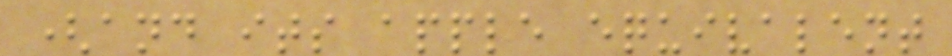(and its apple equivalent
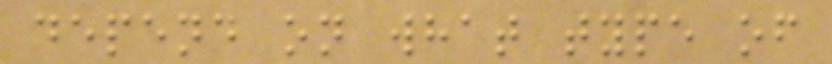depend on what type of
